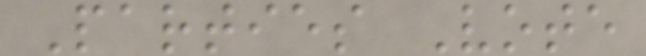Parties Vote
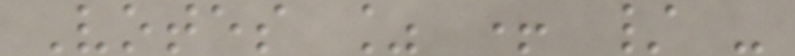Votes % + / -
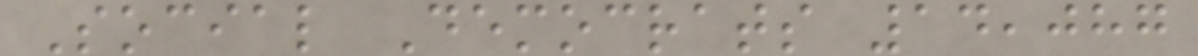Social Democrats 14,087
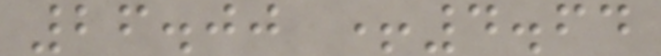26.00 +4.64
